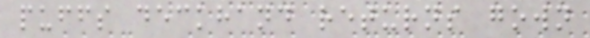puffs deckhand returns gown
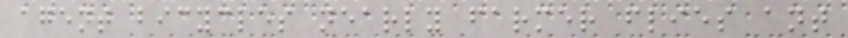agent bicycles nearly farmer flies ant
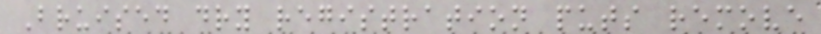Bruised dry registration puts remove
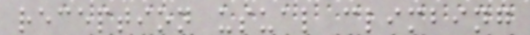reception usual climbing
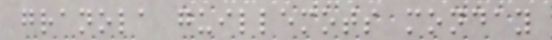granola guillemots monday
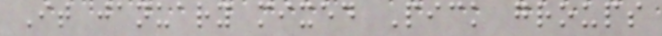It january mixed Pick groups
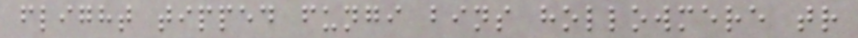flight tipped fungi bins hollowmere tr
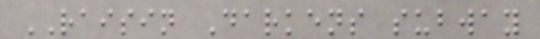RAISIN Darkens subway
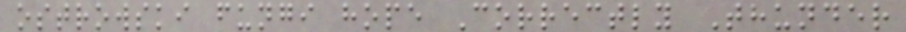ostrowski fungi hope Correctly Thunder
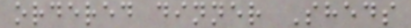ordered dinner Sheds
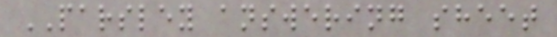PARSLEY answering sheet
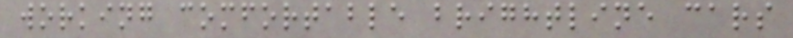working comfortable brightline cars
